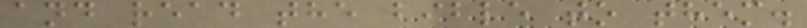and read the bible to them.
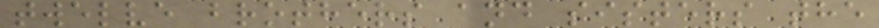twelve brothers and sisters the
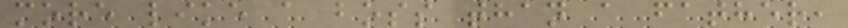more like a boss than a father,
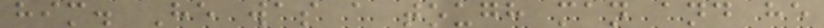him. He was a tough man and he
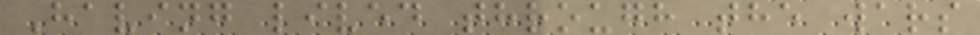Having lived through the wars
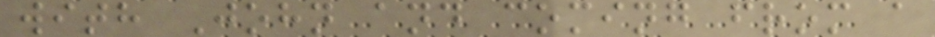with John and coming from a
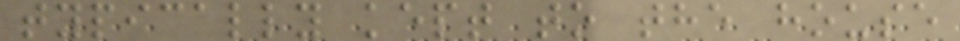typically kept to the house
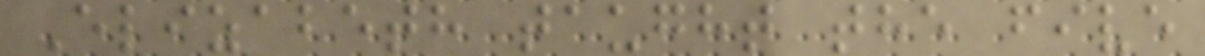Elizabeth taught the five
